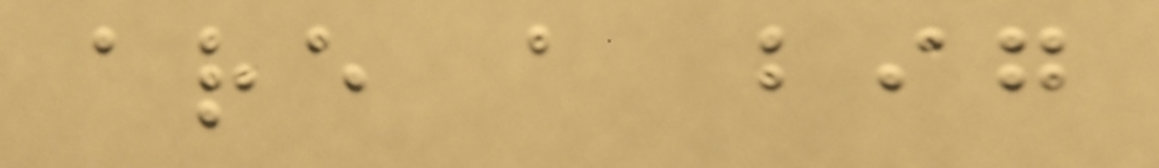are a big
